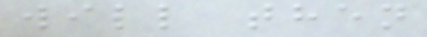will then
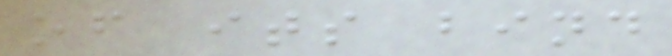of its bind
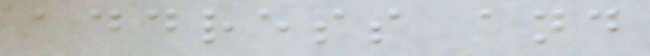address and
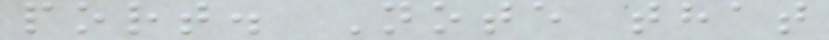port. Note that
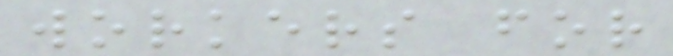workers for
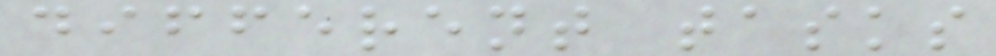different tasks
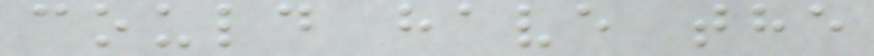could have the
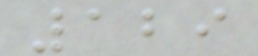129
